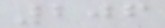206
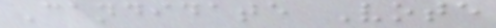Candidate Vote
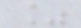%
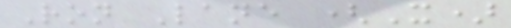Ron Lane (X)
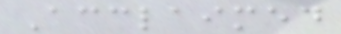Acclaimed
